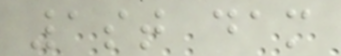1st dam
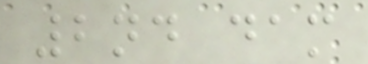2nd dam
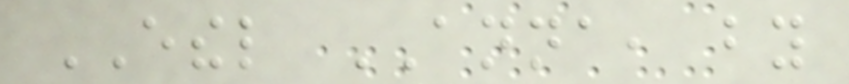ETHEL ANNA, by
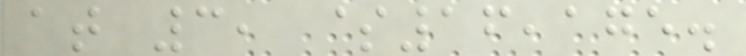at 3, $16,175.
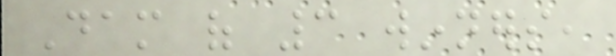Dam of 3 winners,
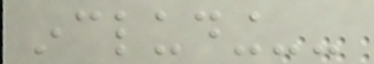including--
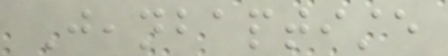Jeanbaptiste
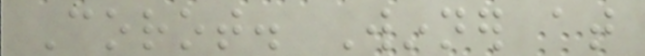Corot. Winner at
